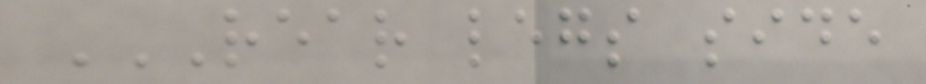REAR LEGS SIDE
